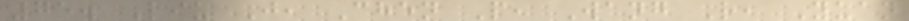75. Liu J, Chen P, Wang R, Yuan
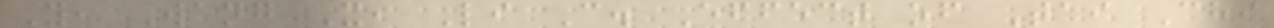Y, Wang X, Li C. Effect of Tai Chi
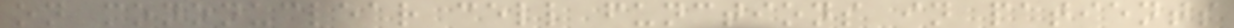on mononuclear cell functions in patients
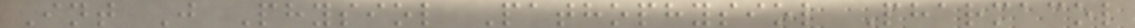Int J Physiol Pathophysiol Pharmacol
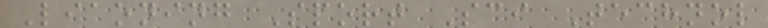Liaoning Sport Sci Technol
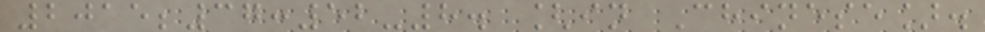2015;37:52-8. [in Chinese].
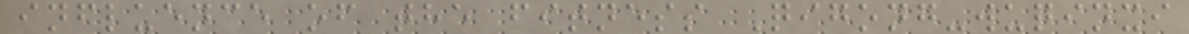influence of the fitness Qigong-wuqinxi
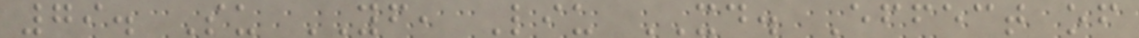79. Su YF, Liu XD. Effect of
